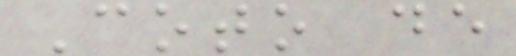Coto de
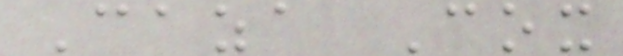Caza Cox
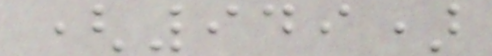(949)
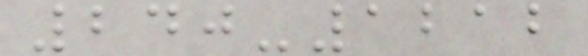240-1212
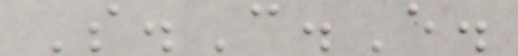S.C.E.
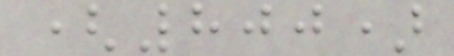(800)
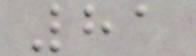81
